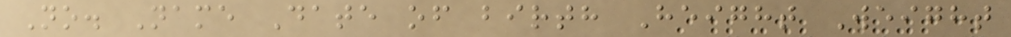No. Name Date of birth Height Weight
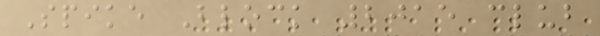Spike Block 2015 club
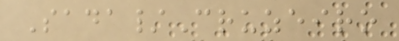Sada/Cruzeiro
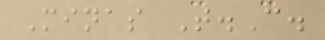Minas T.C.
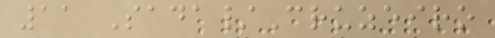11 Sada/Cruzeiro
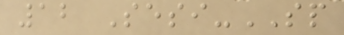12 Sesi-SP
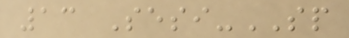13 Sesi-SP
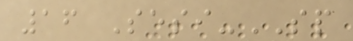16 Sesi-SP
